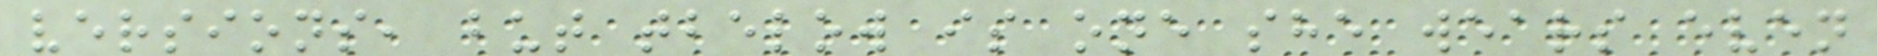versions, but tbelow is one she wears even
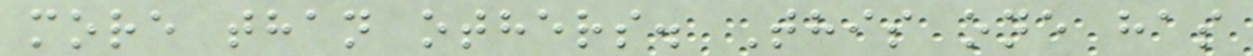more than others. This one has
